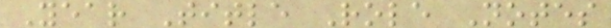Year Title Role Notes
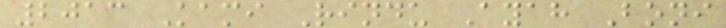2013 Kami Rindu Ayah Boni
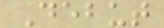Debut
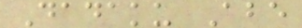Dadaku Abe
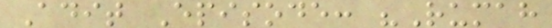Adit Episode: "Rumah
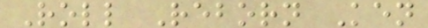Roll Reborn Ken
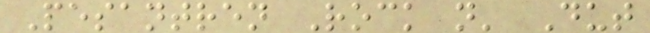Pesantren Rock n' Dut
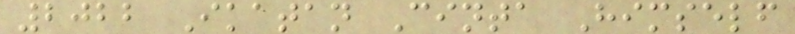2022 Ikatan Cinta Himself
